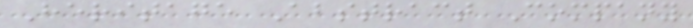Heritage Abstract Company
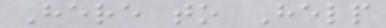Here to Help
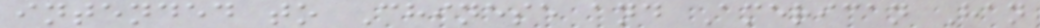intended to Chinese and American Han
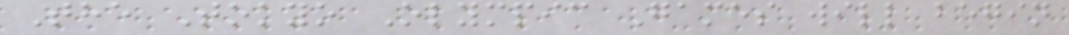The Tokyo Olympic Games will begin
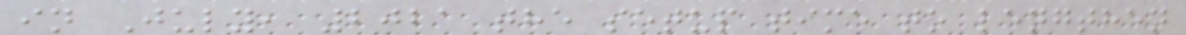in July, 2021 the setup time to lengthen
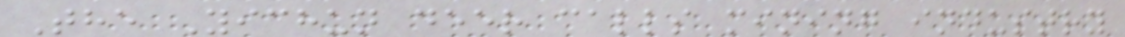The Yichun deer calls mining industry
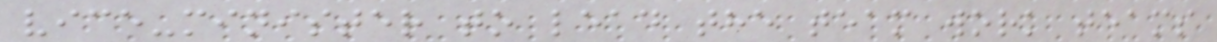vice-minister to lead the team work teams
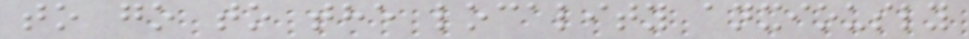to go to the locality anxiously
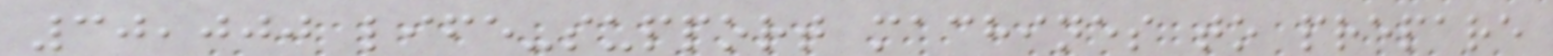30,000 life-support machines to prepare
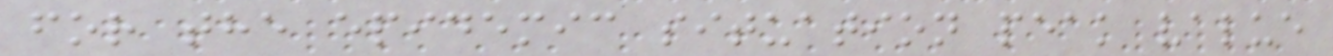for the epidemic situation peak value
